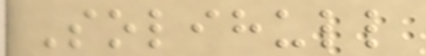Solihull
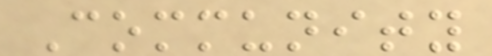Community
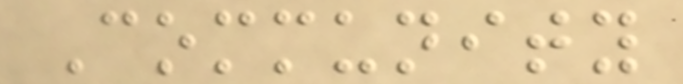Community
